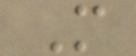M
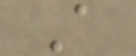A
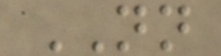NN
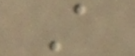A
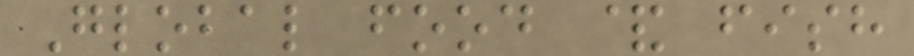Global food & fish
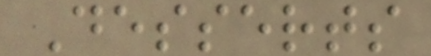Desserts
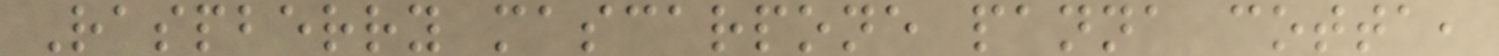Raspberry mascarpone panna cotta,
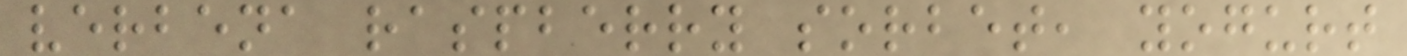verbena raspberry sorbet, yogurt
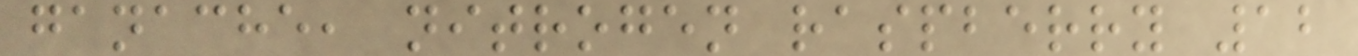ganache, nitrogen raspberry 12
